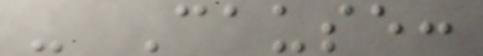- Cause:
